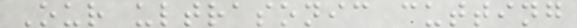Our ultrasonic cutting
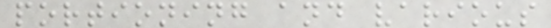portioning and various
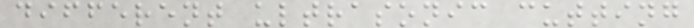different ultrasonic cutting
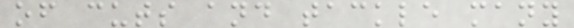of cuts and tackle many
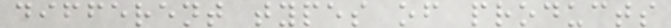different types of products
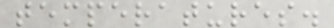temperatures.
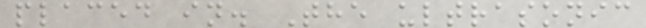placed in. The ultrasonic
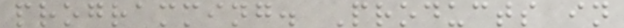programming. Products in
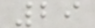29
